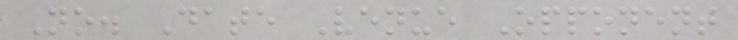No. Date Venue Opponent
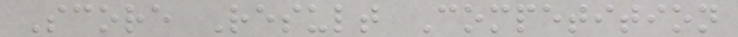Score Result Competition
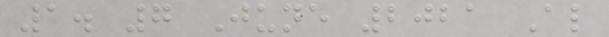1. 7 June 2021 Al
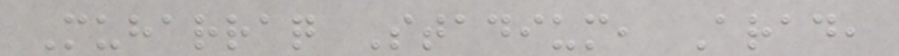Muharraq Stadium, Arad,
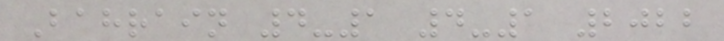Bahrain 4-1 4-1 2022
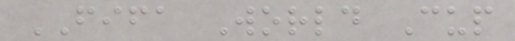FIFA World Cup
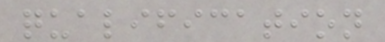qualification
